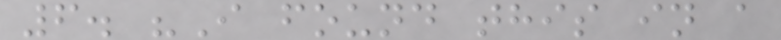6. "I found this in a
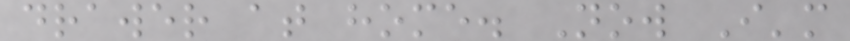drawer at home. Now I'm
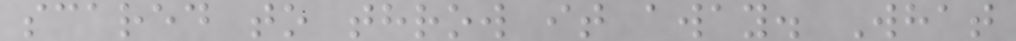scared to throw it away. What
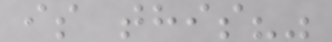is this?"
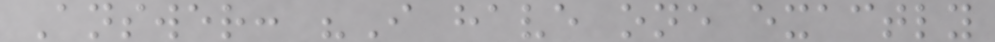Answer: "I have one exactly
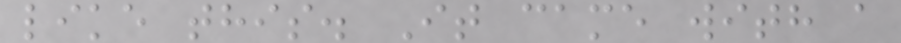like this. It came with a
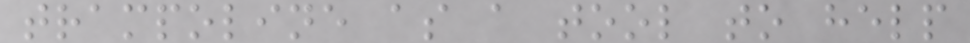trampoline as a tool to help
